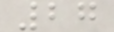27
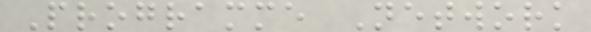Programme Network
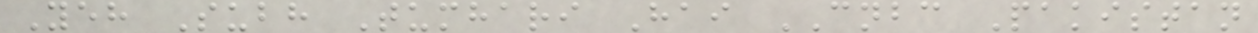Yeh Subh Tumhari Hai CNBC Pakistan
